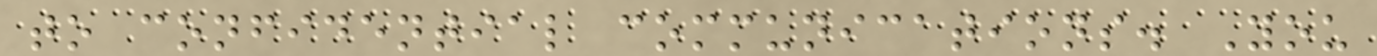to confidential communications. You
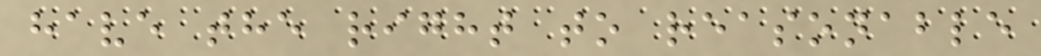have the right to reasonable
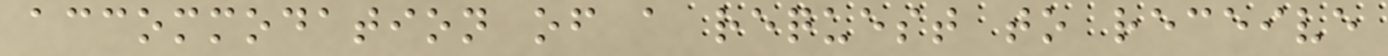accommodation of a request to receive
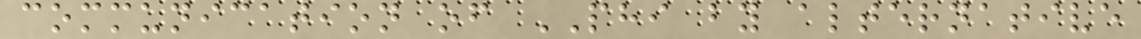communication of PHI by alternative
